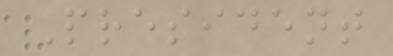President
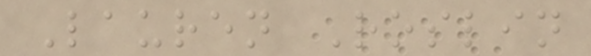Lauren Roslin
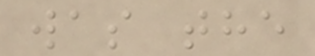was the
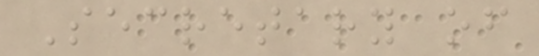Secretary of
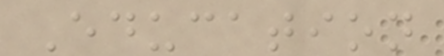Education
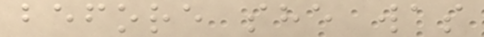before she was
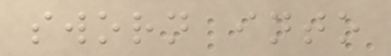sworn into
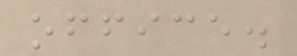office.
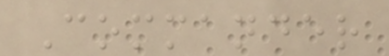Commander
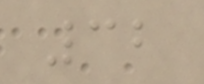32
